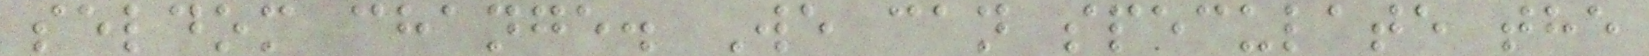seldom change. We can speculate the
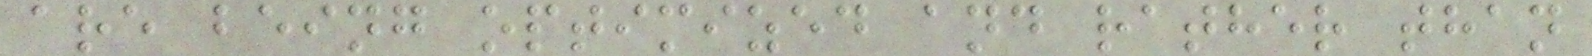are being optimized and rather than
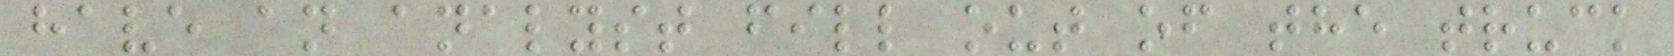have an analyst fill out of the truck
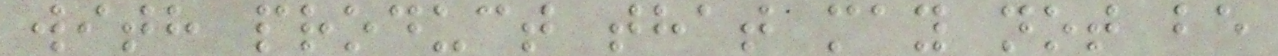with product that may not be
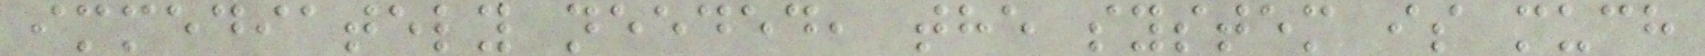immediately needed, the system is much
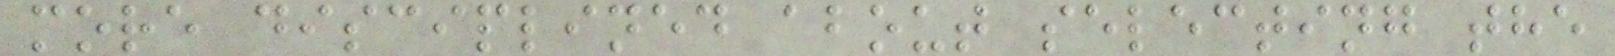more disciplined about selecting the
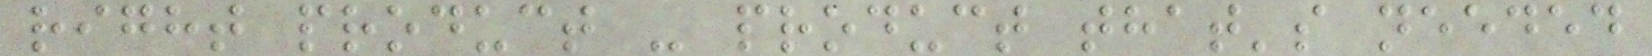right product - product that's needed
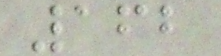162
